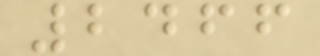2466
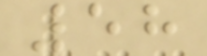58
